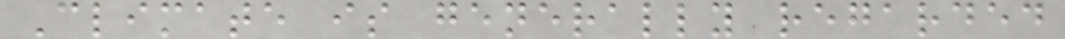Climate is generally regarded
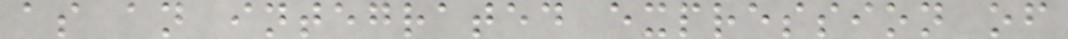as an integrated expression of
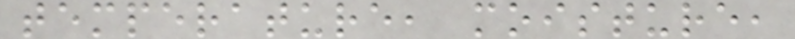temperature, moisture,
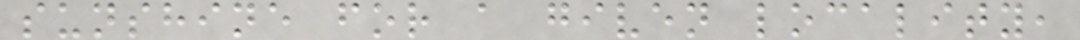sunshine for a given locality,
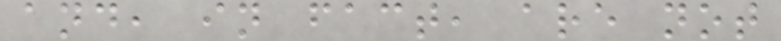and, in fact, are not
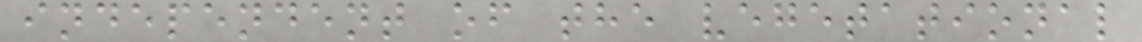independent of the vegetational
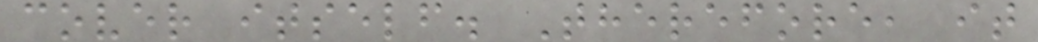cover itself. Therefore, it
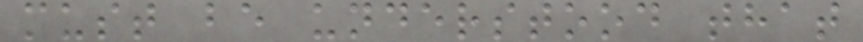must be understood that
